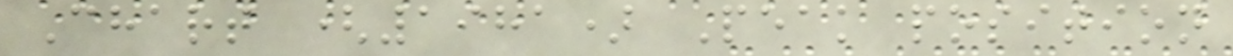Chart (1981) Peak position
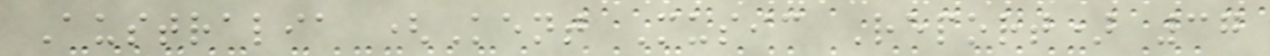Australia (Kent Music Report) 37
